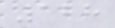128
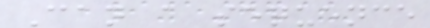Can a sequence
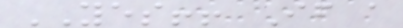YES!! If a
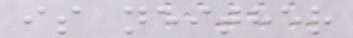is neither
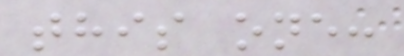this one:
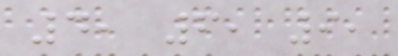4, 6, 9,
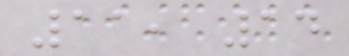11, 14
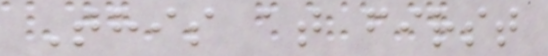This at first
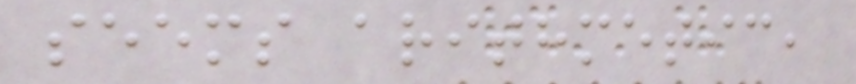seems arithmetic,
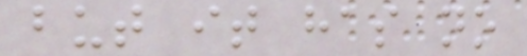but it has no
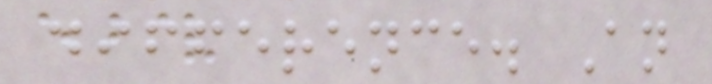difference. An
